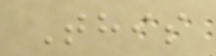This
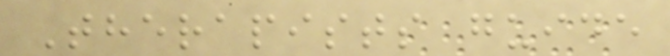Therapists guide
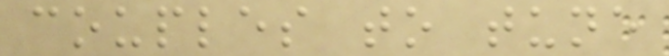couples to tune
